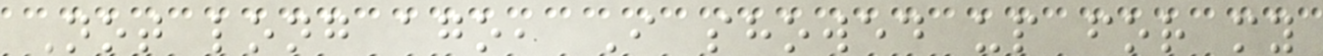Not long ago, I showed up for my
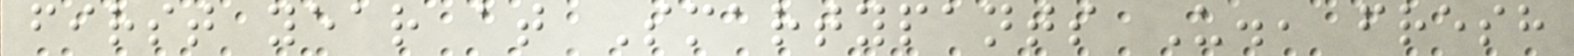first year at Smartypants U., fresh
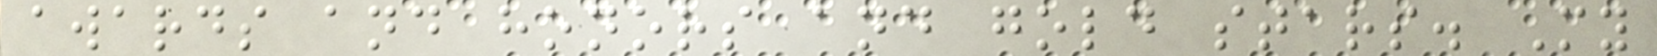awards and honors and gold stars. My
